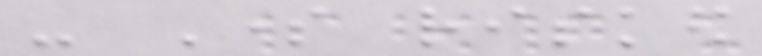- Some risked
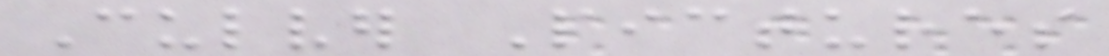Culver Pictures
